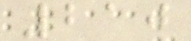210
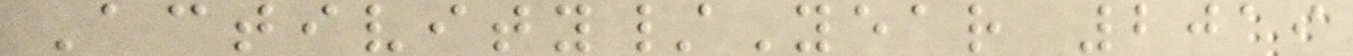Activity/Year 2019
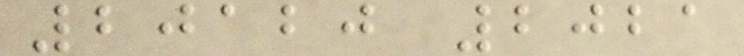20120 2021
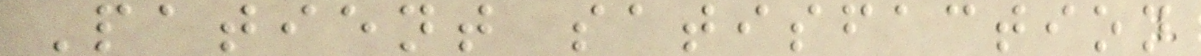Patient satisfaction
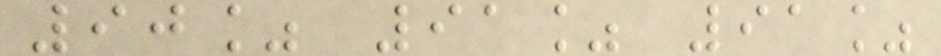90% 91% 91%
